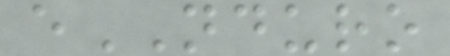eNDURO
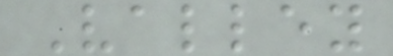Valley
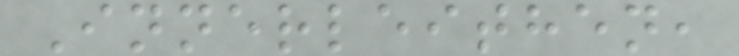Innerleithen,
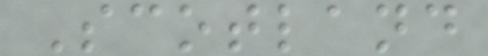Scotland
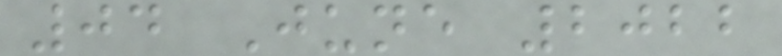04 June 2022
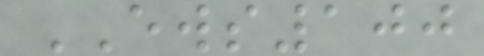EWS100
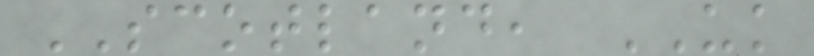SCOTLAND, UK
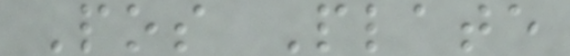Pos Plate
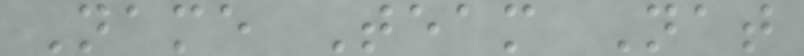Name Team Nat
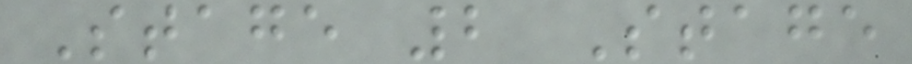Stage 2 Stage
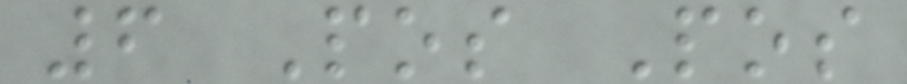6 Pos Pos
